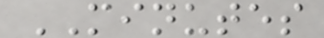MINUTES
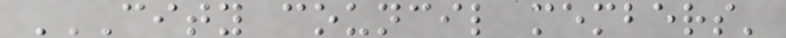CITY COUNCIL MEMBERS'
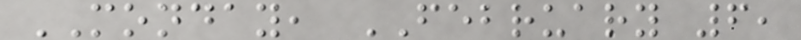MONDAY, FEBRUARY 6,
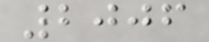2006
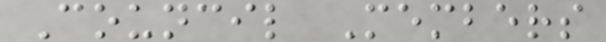Council Members
